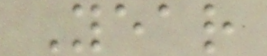Year
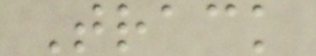Track
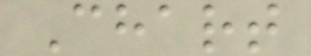Chart
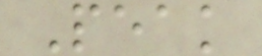Peak
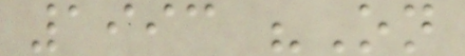1993 "On
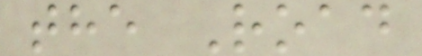the Road
